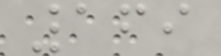169
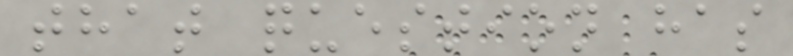that question has
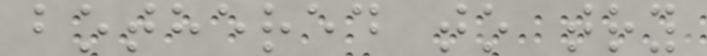bothered to try
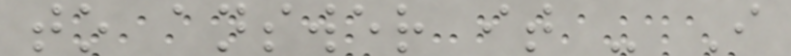to answer it - I
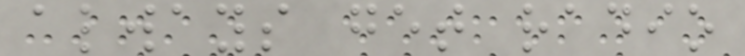always get radio
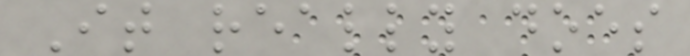It really does
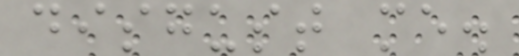disgust me.
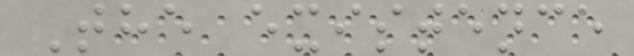The existence
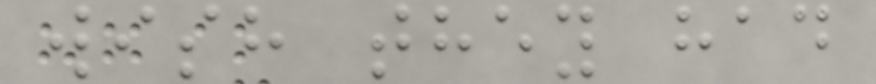wish they had
